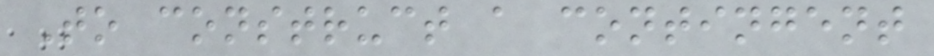To construct a contingent
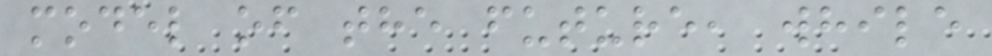model of the future, while
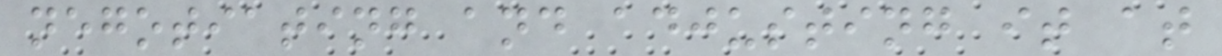negotiating and adjusting it at
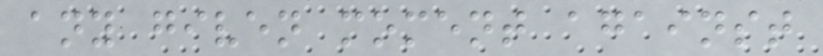any given moment against
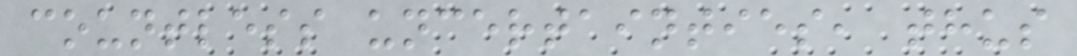countless uncertainties, thus
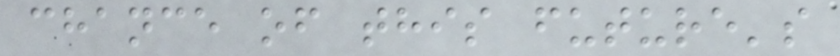chance of this future's
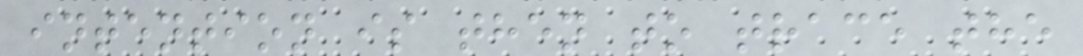intention is then to trace the
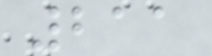211
